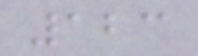123
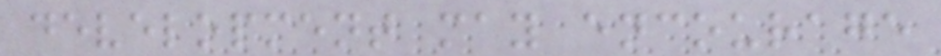development may encourage
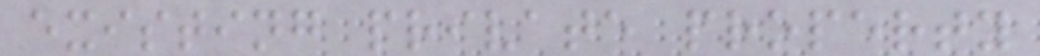existing private property
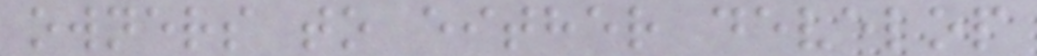owners to either develop
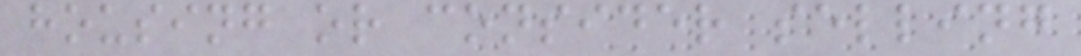housing or consider selling
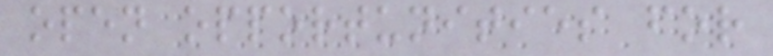open opportunities for
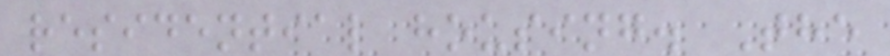residential housing. The
